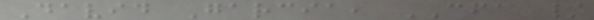David Garcia, CFA /
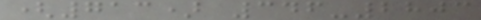(713) 346-2803
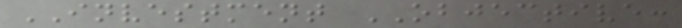INVESTMENT OBJECTIVE:
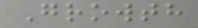Growth
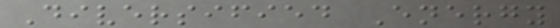Diversified Energy
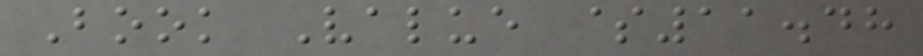Book Value $11.48
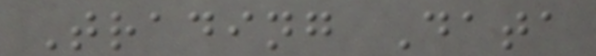Trading Data
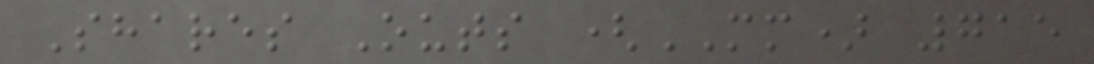Shares Outs (MM) 715
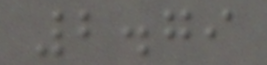2.79
